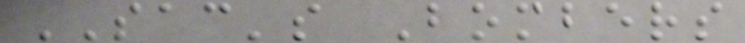SAC's Bombers
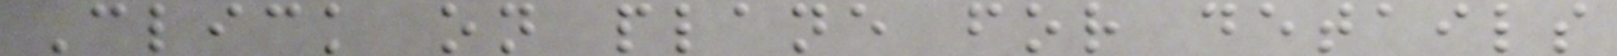Click on plane for details
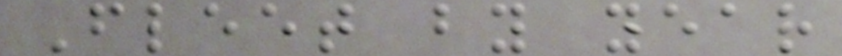Fleet by year
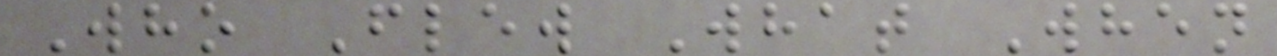Who Flew What When
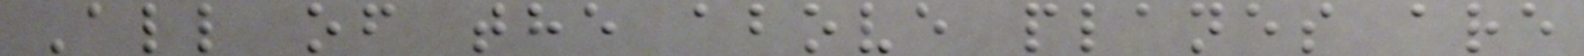All of the above planes are
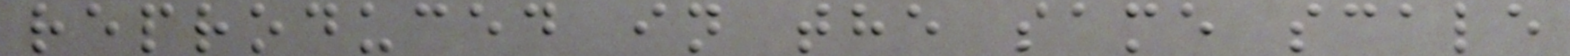reproduced in the same scale
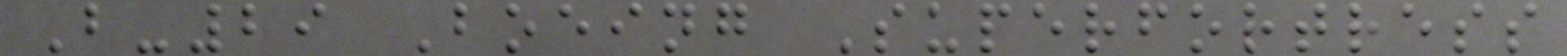B-29 Boeing Superfortress
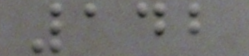142
